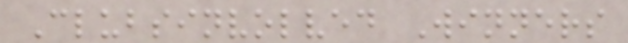Clubsinvolved Winners
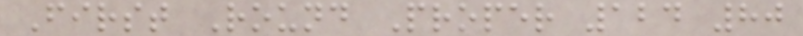First Round Proper 124 80
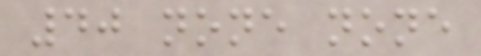40 none none
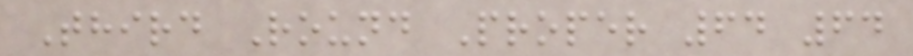Third Round Proper 64 64
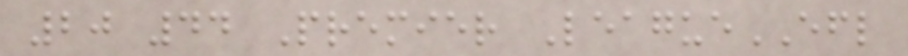20 44 Premier LeagueEFL
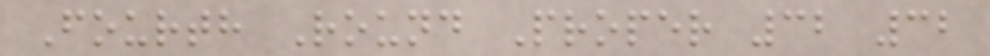Fourth Round Proper 32 32
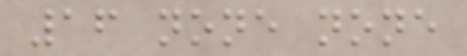16 none none
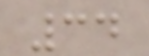34
